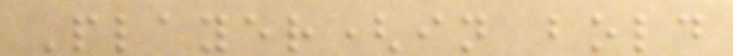Player(in bold
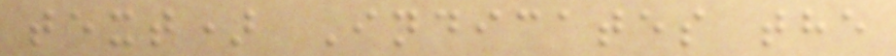text) Indicates the
